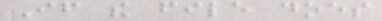If the file does
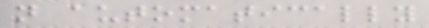not automatically
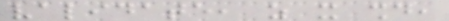validate, as it should,
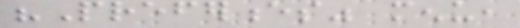"Preferences" menu,
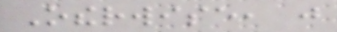Otherwise, just
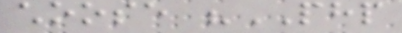choose "PHP
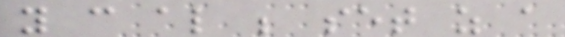you can also be set as a
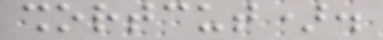shortcut).
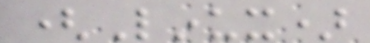(Linux)
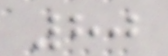80
